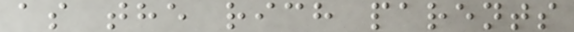as the rich parents
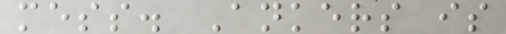mess. Ankers is
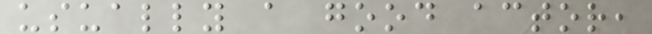usually a good actor,
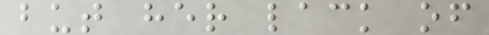but her lack of
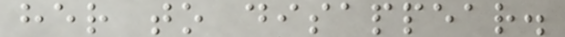her to disappear.
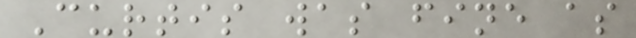Curtis was fine as
